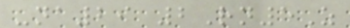-na29 2Rn5Z
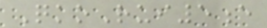QkoRui5e
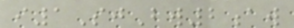i1SjBw2aw
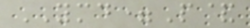YMD=P&
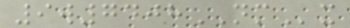9w7408NMx
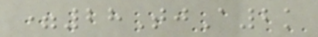=28TjA2k
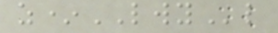z*LWYl
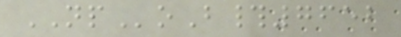NPoB#7652
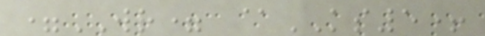=WR= @KS5+
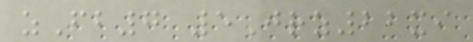zFb7 5Jrz22xi
